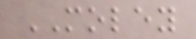MOLEY
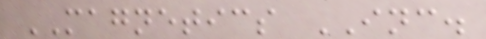MAGNETICS INC.
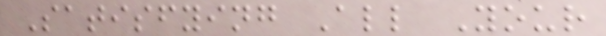Satisfying All Your
